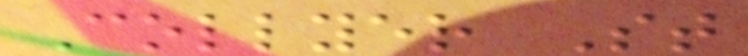Collyer St
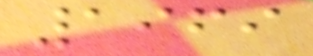1969
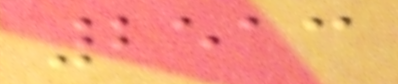2513
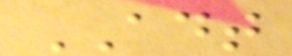ADT
